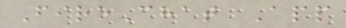FireChat App
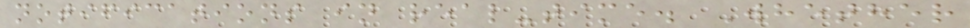notifications in real-time. Whether
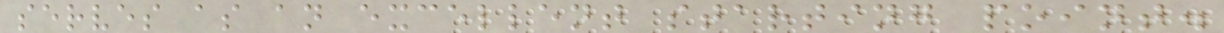serves as an excellent starting point.
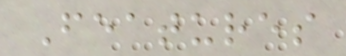Features
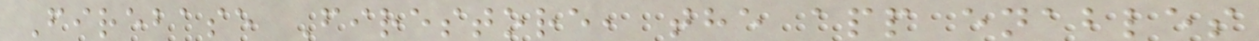Firebase Firestore, the app enables
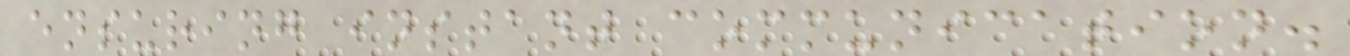ensuring instant communication.
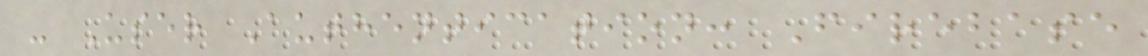- User Authentication: Firebase
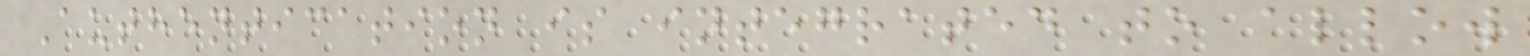Authentication is integrated to allow
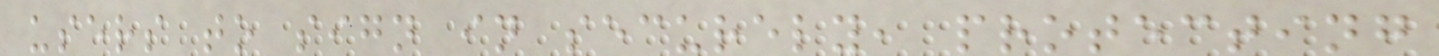users to sign in securely, protecting
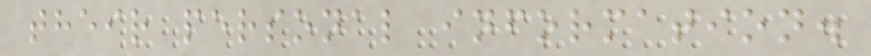their personal information.
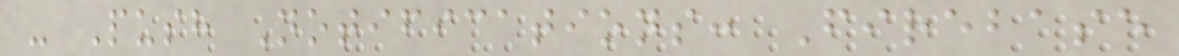- Push Notifications: Firebase
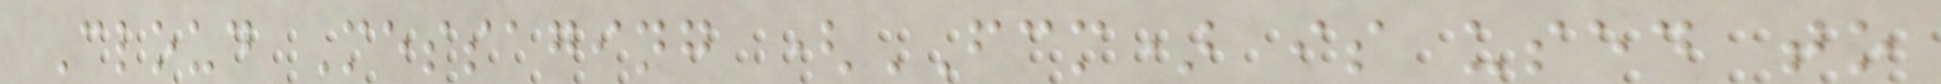Cloud Messaging (FCM) is used to
